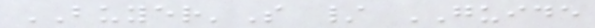BUYER'S / GUIDE
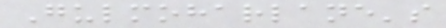Gulmoharlane's
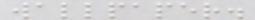wallpaper.
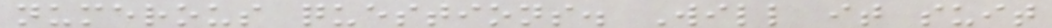numerous questions. Will it suit
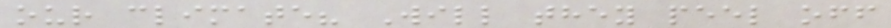our climate? Will they peel off
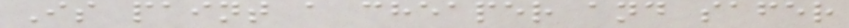Is paint a cheaper and safer
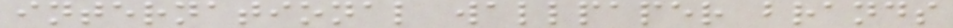international wallpaper brands
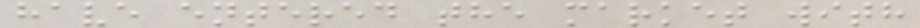have entered the market with
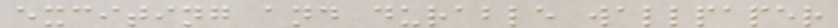exciting and durable wallpaper
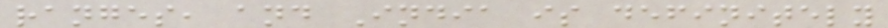ranges, and India is definitely
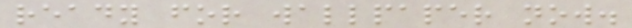ready for wallpaper now.
